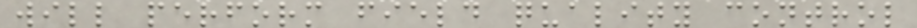will perform field quality control
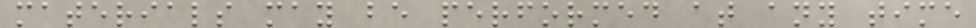materials may be performed at any time
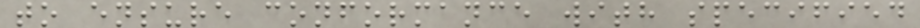to ensure conformance with specified
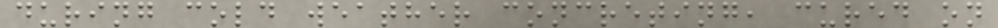during cold weather concreting, cured on
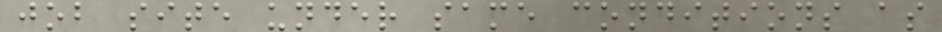job site under same conditions as
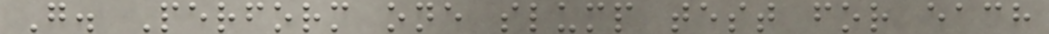G. Perform one slump test for each
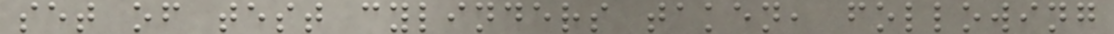set of test cylinders taken, following
